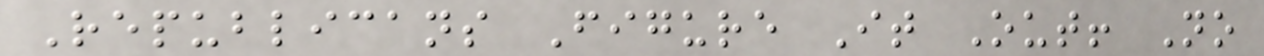Republicans Figure It Out! No
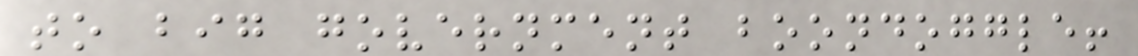to big government boondoggle!
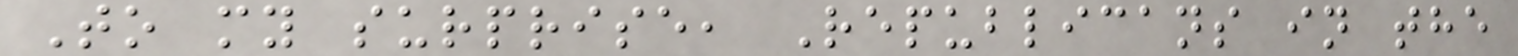To my surprise, Republicans in the
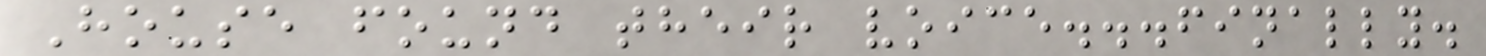House found their voice...finally.
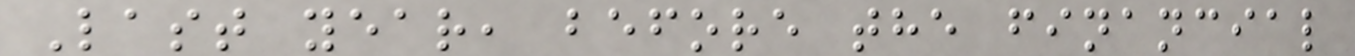Last year, before the financial
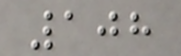108
